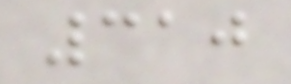310
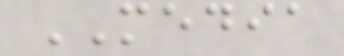MEDIA
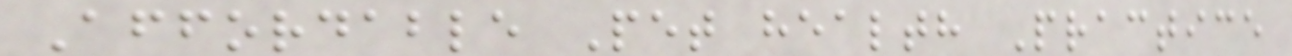Affordable Pet health Practice
